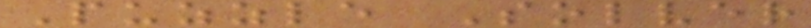Puzzle Solver
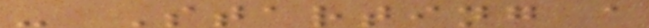- Starting a
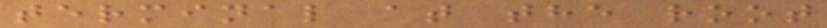terminal at the root
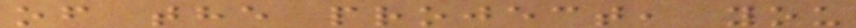of the project, you
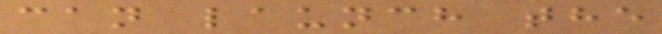can launch the
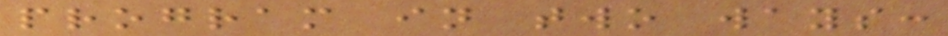program in two ways:
